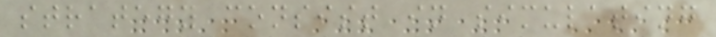strategy consist in simulating
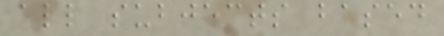all subjects based
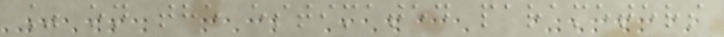% on the estimated parameters
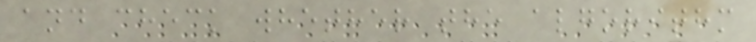and check whether the algorithm
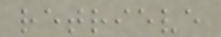retrieve
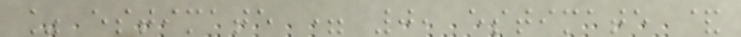% estimate = 0, estimate &
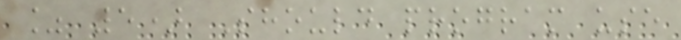% 5) Should program use
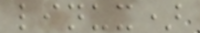linux)
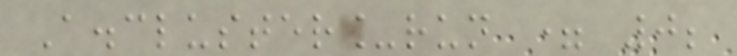A.cluster_run = 0;
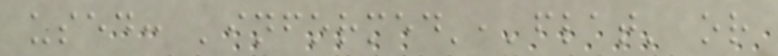used: 'informed','flat' or
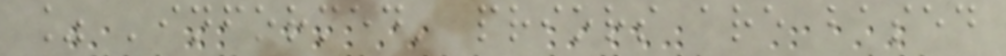% 'informed' priors are based
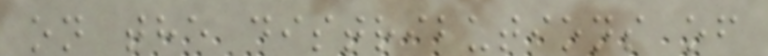on the distributions of
